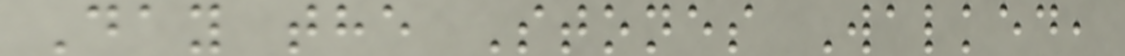Day the Stones Walked,
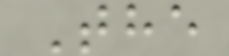The
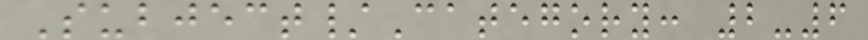Subject/Category: 2-6
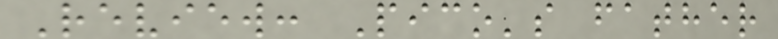Review: Pico's father
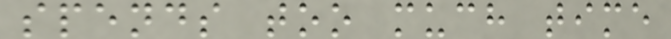spends too much time
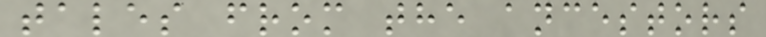tales from the ancestors
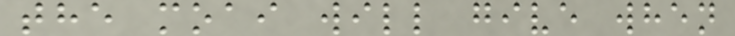the moai will give when
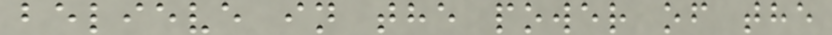believe in the power of the
